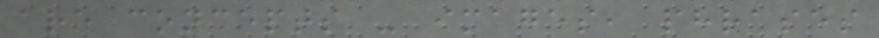are concepts - images, phrases
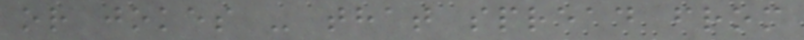or jokes - that spread from
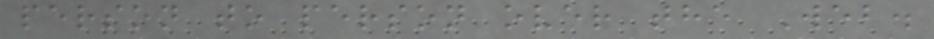person to person over the Web.
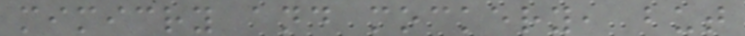mimicry and mockery, but
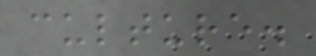culture.
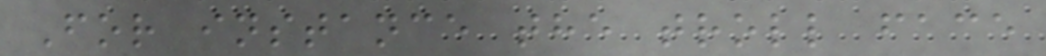For instance the troll face
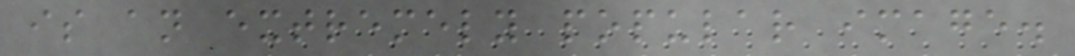is an extremely popular image.
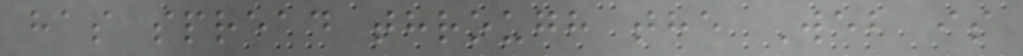has spread through the Web is
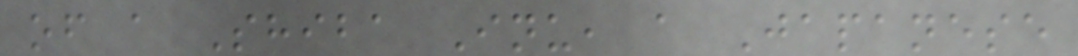of a Shiba Inu, a Japanese
